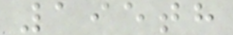195th
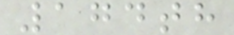174th
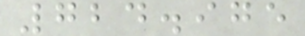724.975
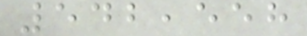542,558
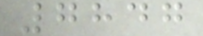7847
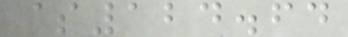$124.64
